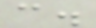c.
